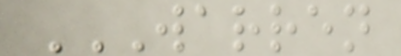WARREN
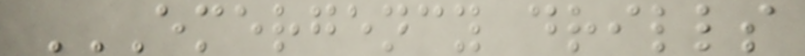EMERGENCY DRILLS
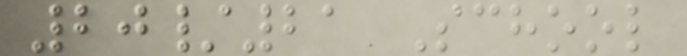20/21 School
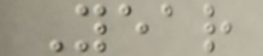Year
